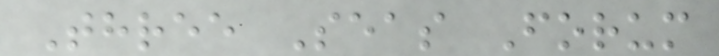Three Seas Forum
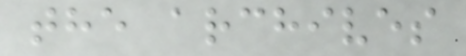the archives
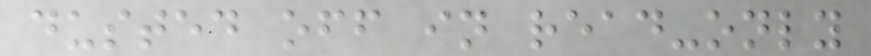dusted off in read-only
